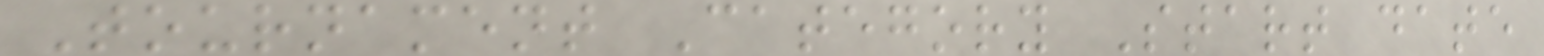Tournament Category Start date
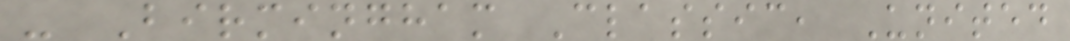- Birmingham Classic, United
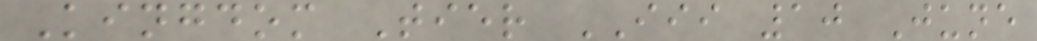Kingdom Tier III 10 June
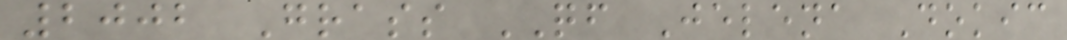2002 Grass QF Jelena Dokic
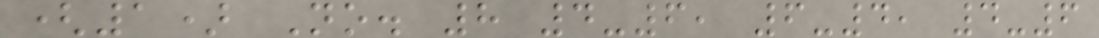(1) No. 8 4-6, 6-4, 4-6
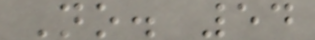No. 54
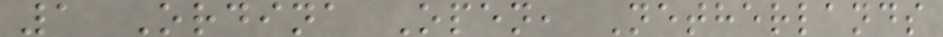1 Ordina Open, Netherlands
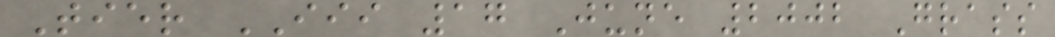Tier III 17 June 2002 Grass
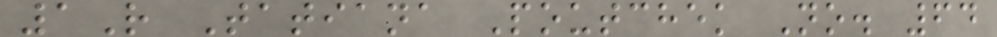1R Tatiana Poutchek No. 64
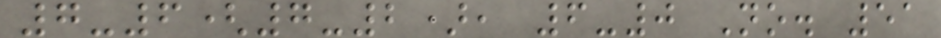7-6(7-2), 6-0 No. 51
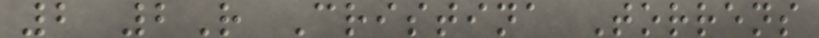2 2R Cristina Torrens
